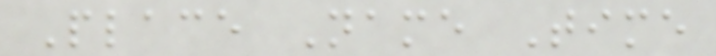Place Name Time
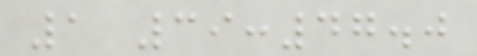1 39:47.0
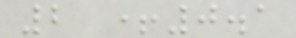2 +0.1
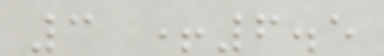3 +6.5
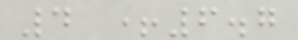4 +6.7
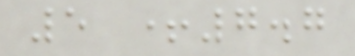5 +7.7
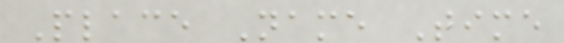Place Name Time
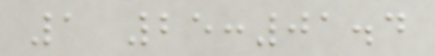1 25:01.4
